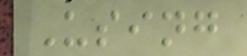Using
